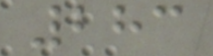283
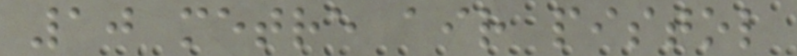10 metre air pistol
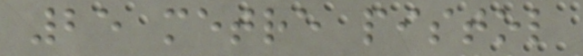25 metre pistol
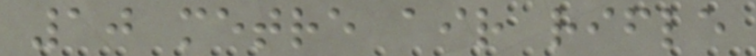10 metre air rifle
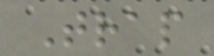Trap
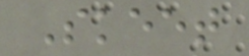Skeet
